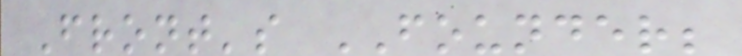Front's FOUNDER;
